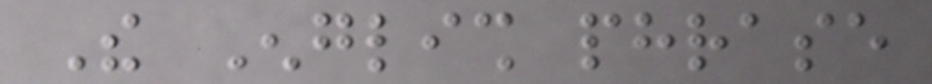The English phrase
